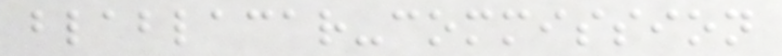blablacar-commission
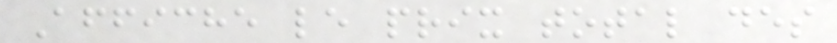Affiche le prix total des
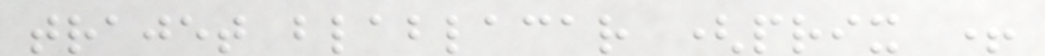trajet blablacar (prix +
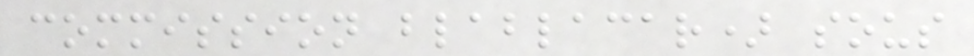commission blablacar) sous
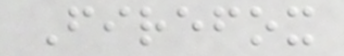Firefox
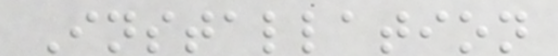Installation
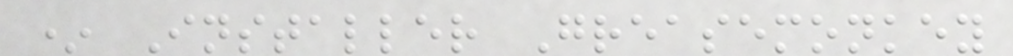* Installer Greasemonkey
